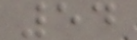54
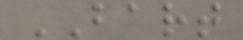BART
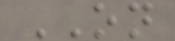ON
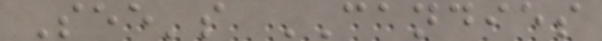See's CANDIES
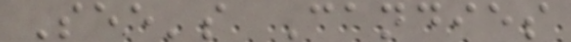See's Candies
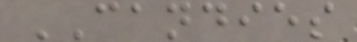CANDIES
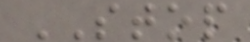STOP
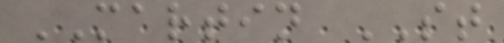MARTIN ST
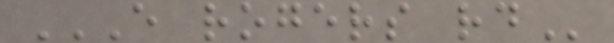E ROGERS RD
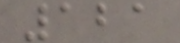121
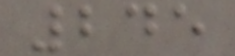245
